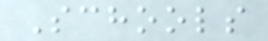Schools
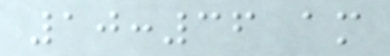10:36 am
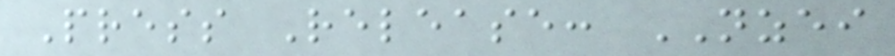Press Release: NZEI
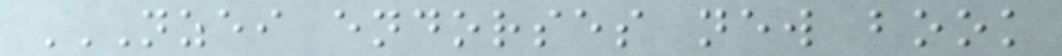NZEI ENDORSES NEW BOOK
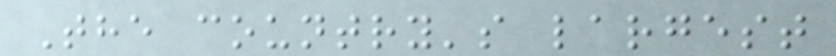The country's largest
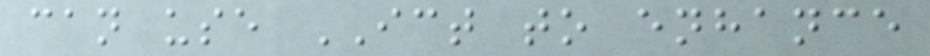can use ICT to enhance
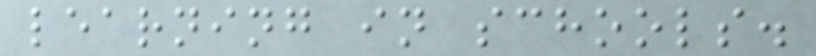learning in schools.
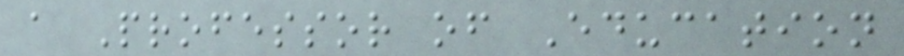a Professor of Education
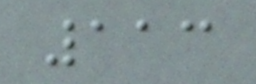113
